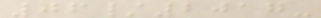06/2017-
